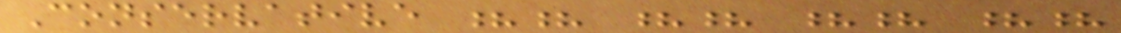Conservative ?? ?? ?? ??
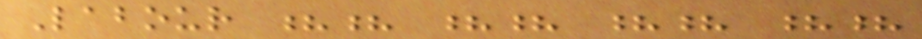Labour ?? ?? ?? ??
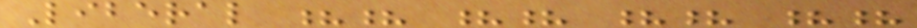Liberal ?? ?? ?? ??
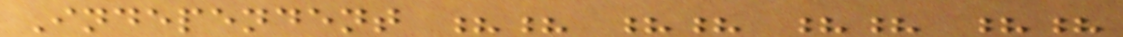Independent ?? ?? ?? ??
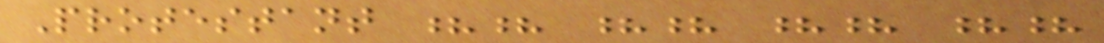Protestant ?? ?? ?? ??
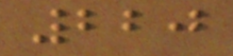220
